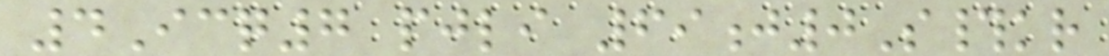4Icq7 pjli 69j0S#kr
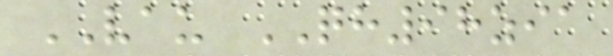VAU QH98zia
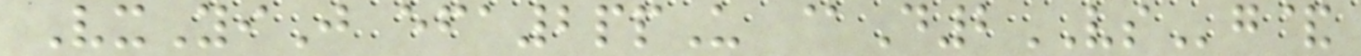VxYiJ efa2ppU @D2VSg&
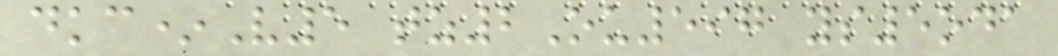dkc*V5 tz2Ou597 ys5oda
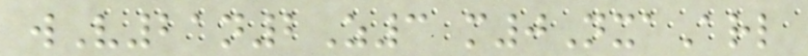wV21n2Z3 m0NxaArl
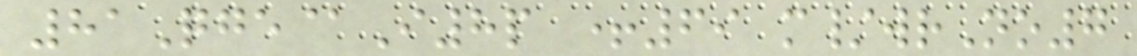81Qge@I8p +69 m/wrNo7
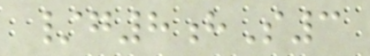/g8hS3
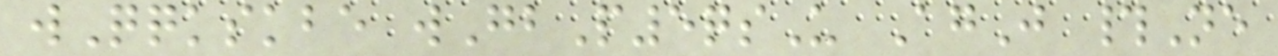wQqkskbe wGbP5qsU AgJ #Ne
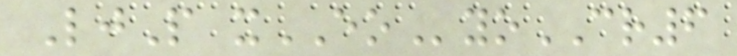LjP xEOyoCR6
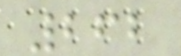262
